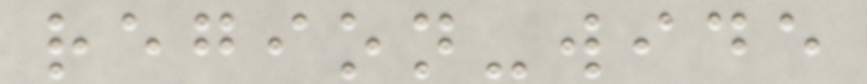region-wide
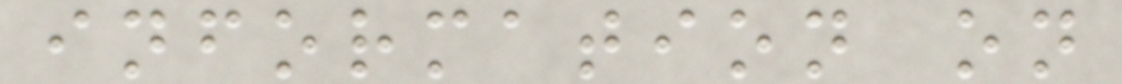information on
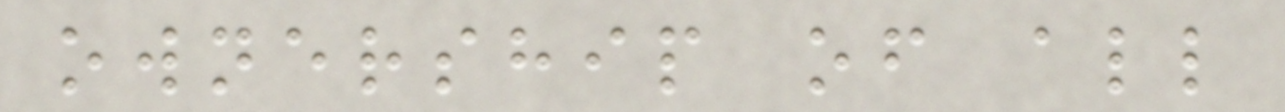ownership of all
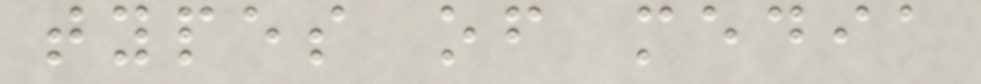types of media
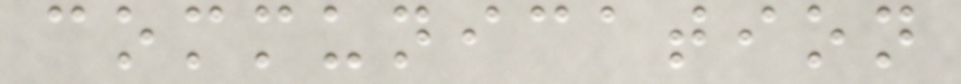communication
